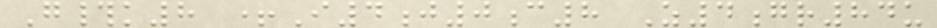G#k8 +I4j0c8 Z4gr84u
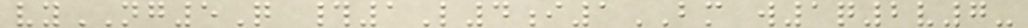vyNG5Q #1L4i1BM w1q2v7-
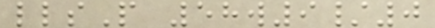llsP 58w9/0
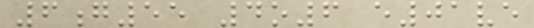6g55 4o6 e01ve
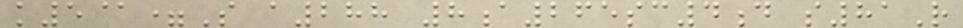k5@=S a288 8a265sc4d s81R
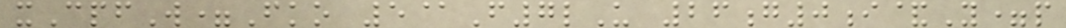xCpfW=Fko 5@F7lU 26g0i&Y=p
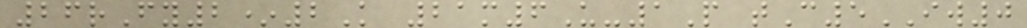26rFy2*2K 21m6U-1P tC5IW0
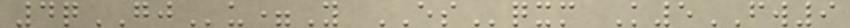4qGJu=Y ESqxm K5FW9
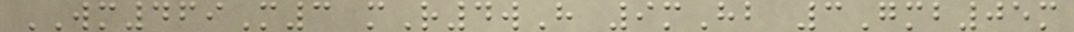WM469M3 mR4wH 9mHb 3Gmb05m
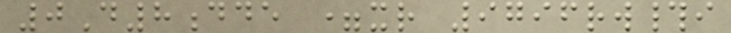0D8dde =xr 9796rw#i
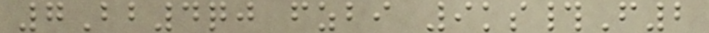7Bb4qj fzbi 9ks#F2
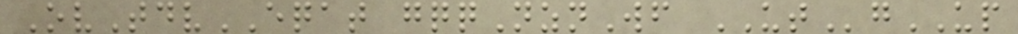OvTdvEQAT gqqNznWf UTgUP
